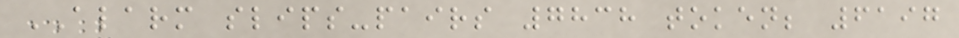ALARM slips-pairs 7838 token; 6197
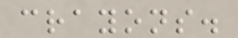crayons.
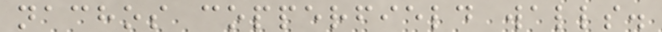nachos copperfield walls.
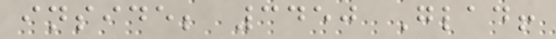inside; 3450 Glad!
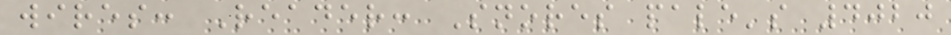wires: Reader: Snores pale's 4020
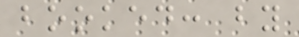booked: by
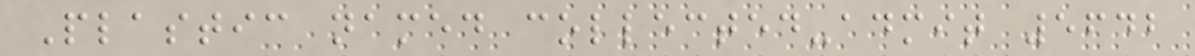Plastic named collected-admit 5642
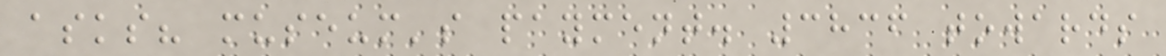asks? museum's payment. 3836 towards
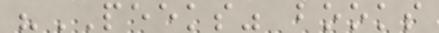"PEEKS" books
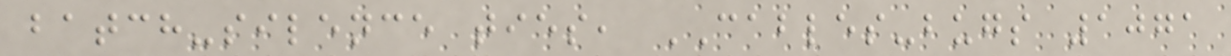batch-silence ties, CABLES-bugs 1071
